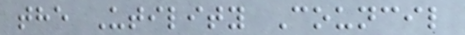the Utility Council
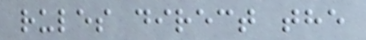rules direct the
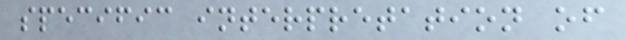specific interpretation of
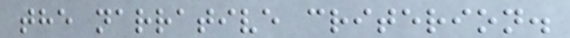the narrative criterion.
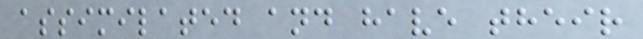assimilated and have their
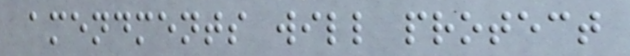amendments will protect
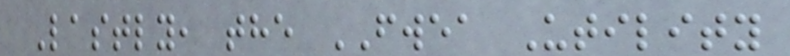Lastly, the FWEA Utility
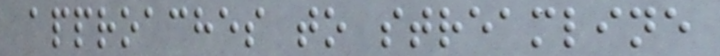approaches to streamline
